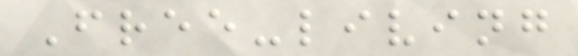Free-living
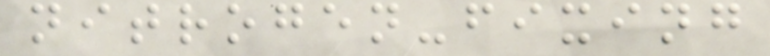nitrogen-fixing
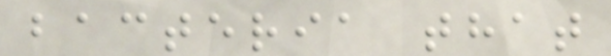bacteria that
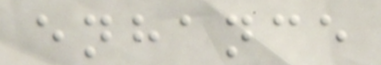enhance
